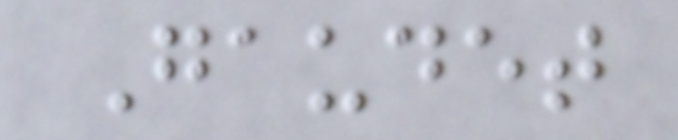Gaudet
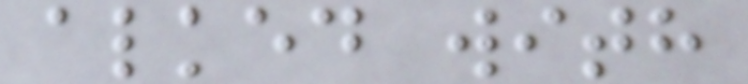alked with
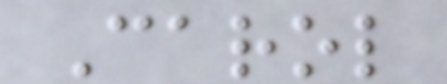Carol
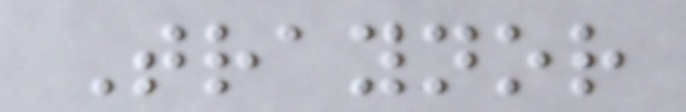Traynor
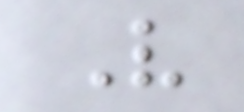V
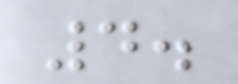4.
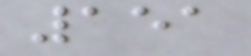151
